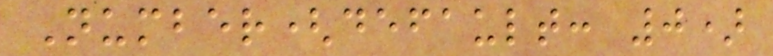Number(default: 0)
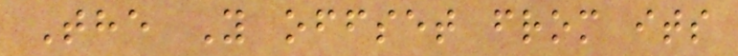The Y offset from its
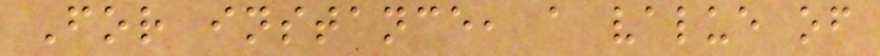For instance, a value of
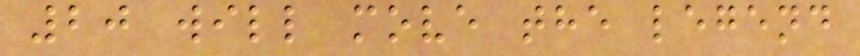20 will move the legend
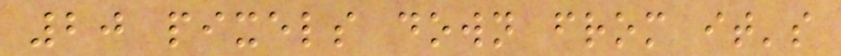20 pixels down from it's
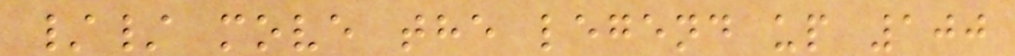// move the legend up 100
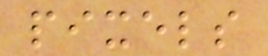pixels
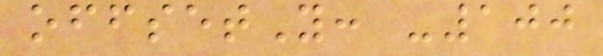offsetY: -100
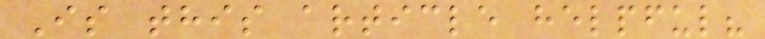Is this article helpful?
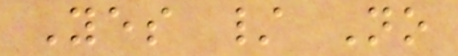Yes / No
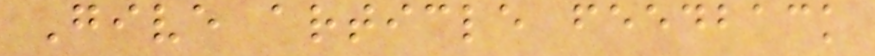Give article feedback
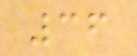36
